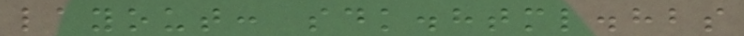layout: sdk.html.hbs
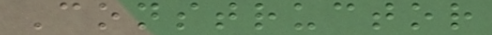Constructor
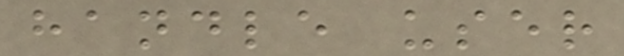handle user
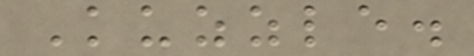Kuzzle.
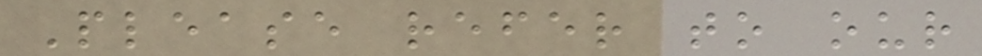Please refer to our
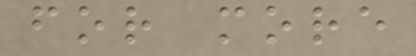for more
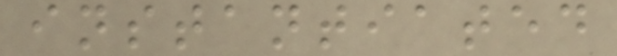instantiated
